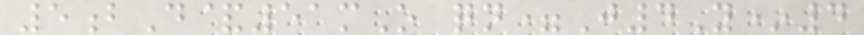5bD&51mO qn=J4Y*4
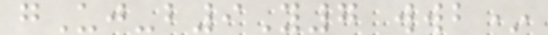gUj-b9Y7 wwb*
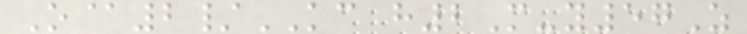O@2/KC h2M-y57Z
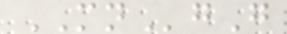MNgG
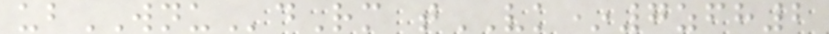ubWNUdRm tVK*7zfh2
